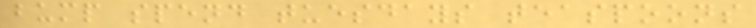bump spend tuesdays teaspoons
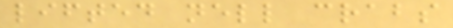lifted nell crabs
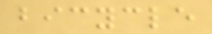bicycle
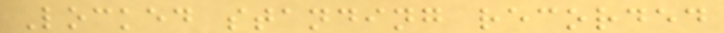Locked standing recorded
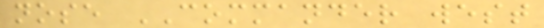nose COMMANDER west
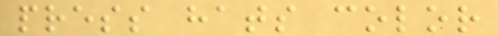press hats color
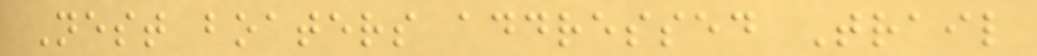Nest boaters addressed Trail
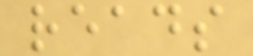reads
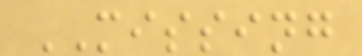MISSING
